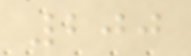200
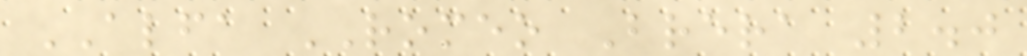ALFA ROMEO Brera 2.0
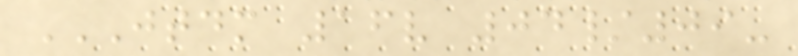JTDM 16V 04/09-
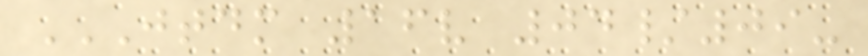JTDM 16V 04/09-
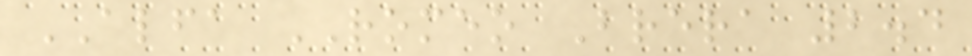ALFA ROMEO Brera 2.4
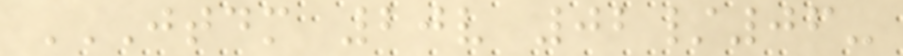JTDM 20V 02/06-
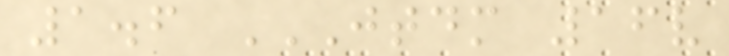1.6 JTDM 16V
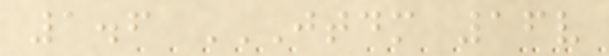1.6 JTDM 16V
